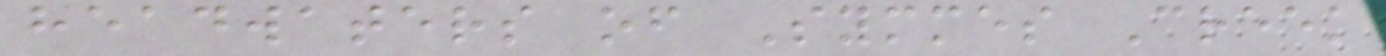headwaters of Symmes Creek
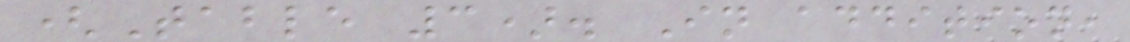(Table 3). In addition,
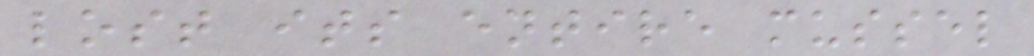lost its entire mussel
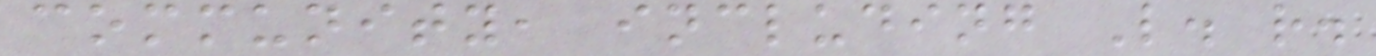community, including L. r.
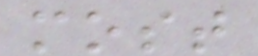most
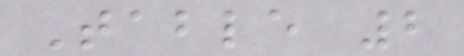Table 2
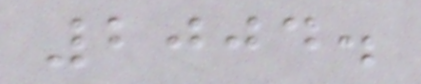2004.
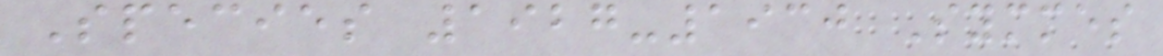Species 1927-1930 Symmes
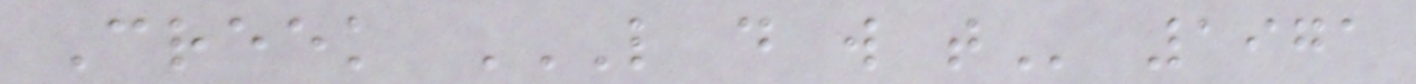Creek L D W T 1971
